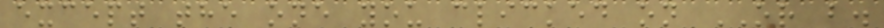except the one you clicked on OR b.
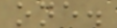one.
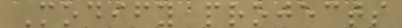Modify projects
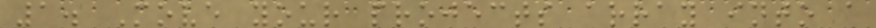1. Move your projects array into a
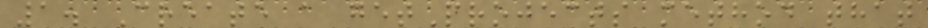1. Create a getProjects method that
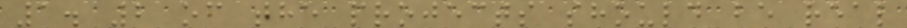1. 2 of the projects should be real
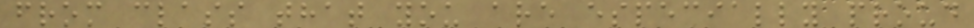from class that you are especially proud
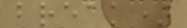break)
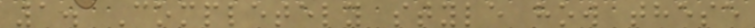1. Completely style how these
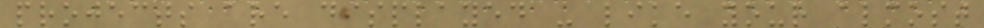projects are displayed - like your almost
